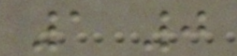1 0
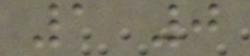1 0
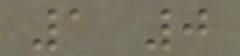1 0
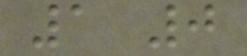1 0
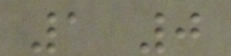1 0
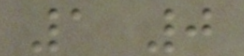1 0
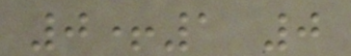0+1 0
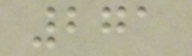271
